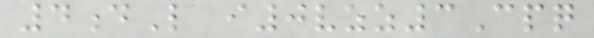4dL i0vzz3Cpq
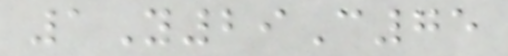1Y29C75
